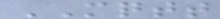MQTT
